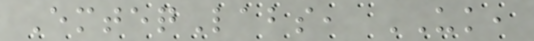EmteqLabs, UK,
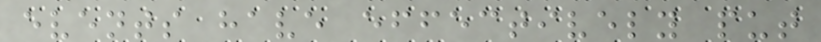events have effectively put
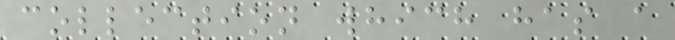collection which has a
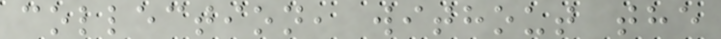collection, without the
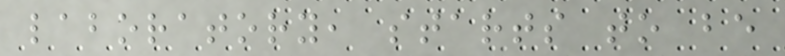laboratory, starts to be
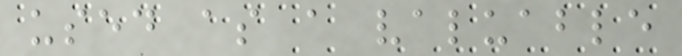used as a valuable
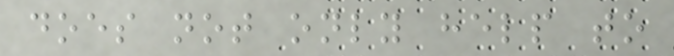does not only help to
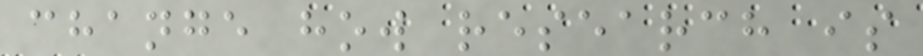change how research is
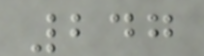247
